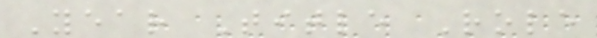Year Title Role
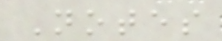Notes
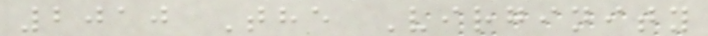2010 The Virginity
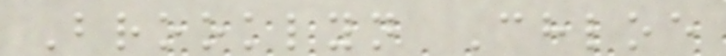Brooklyn Chloe
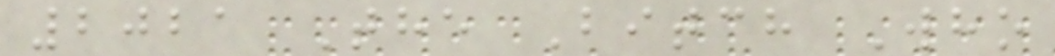2021 The Bitch Who
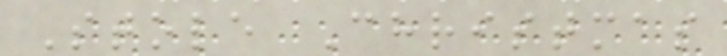Stole Christmas
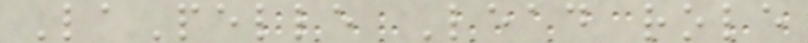LaPelle Lead role
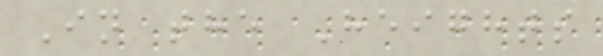In the Heights
